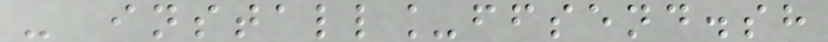- install_ffsend.sh
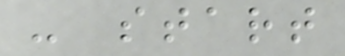- start
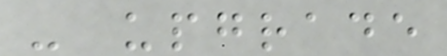- upgrade
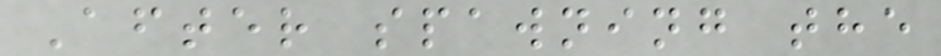After spawning the
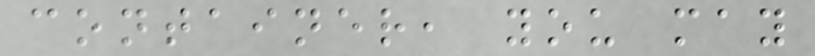container, you may
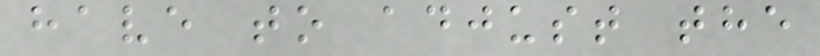have to adjust the
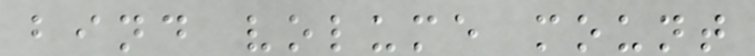bind volume mount
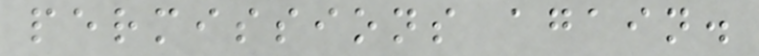permissions again.
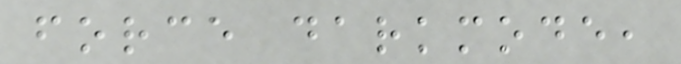force darkmode,
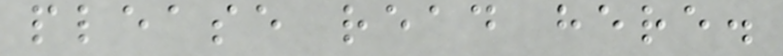please read here.
